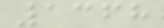1368
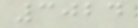3024
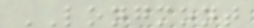LONGMONT
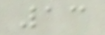13
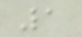1
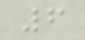6
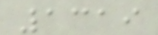1319
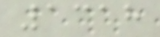1318
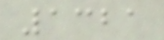1321
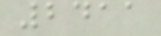2411
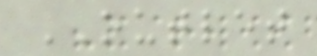OUTLET
